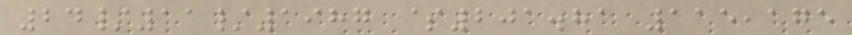24/11/1987 $201.81 115,175
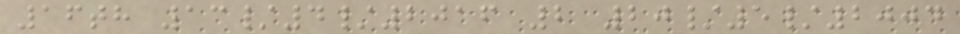16th 13/4/2016 2 20/5/2004
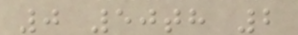0 50th 2
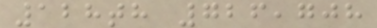128th 726,708
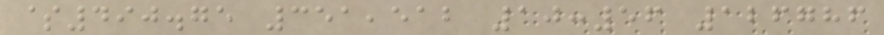$490.75 351,512 10:56 126786
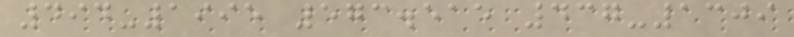494-1995 573.515 437-1309
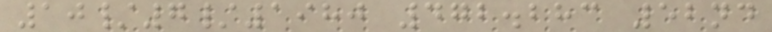10/7/1980 472.283 52nd
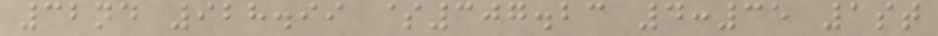32nd 928.99 $307.23 4:35 1st
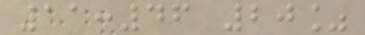11:46 20%
